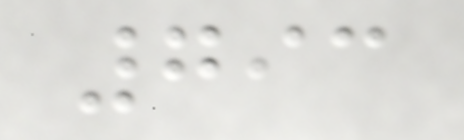793
